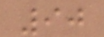90
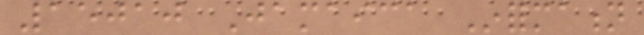15010 Jamaica Information
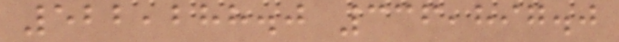522,288.0 336,897.0
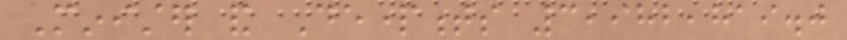Minister and Departments 3,982,819.0
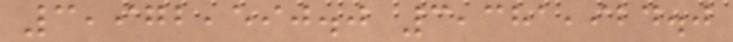3,972,590.0 3,381,924.0
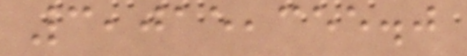3,015,355.0
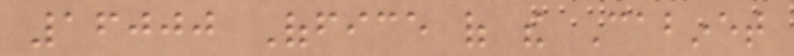16000 Office of the Cabinet
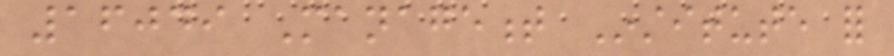16049 Management Institute for
